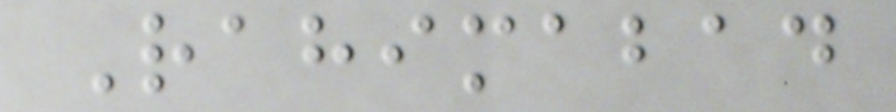Rahimabad
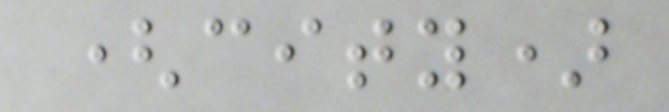(city)
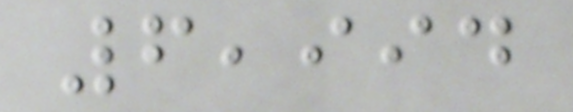6,994
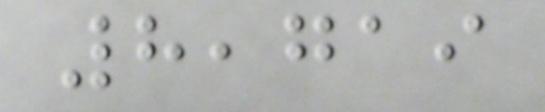8,719
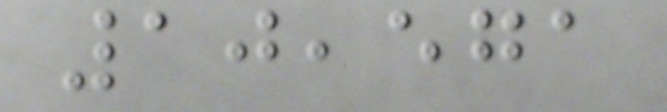10,571
